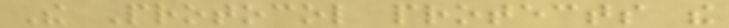The Protocol protects the
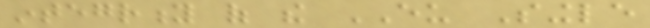integrity of the EU Single
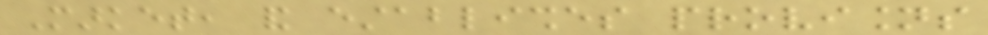Market, and establishes provisions
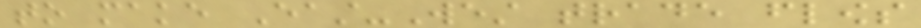to make East-West trade flows
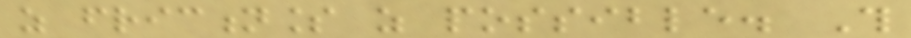as frictionless as possible. This
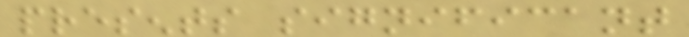presents significant
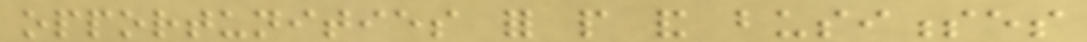opportunities for people and businesses
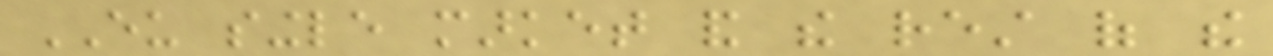EU single market and the rest of the
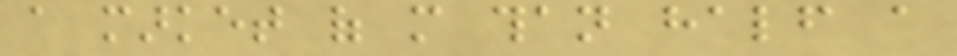a market of more than half a
